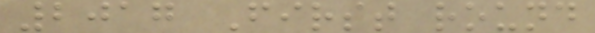2017 First round
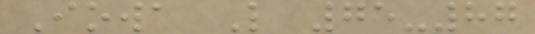Iowa L 75-87
